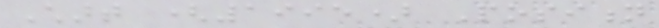Chart (1995) Position
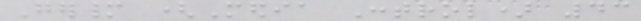Germany (Media Control) 43
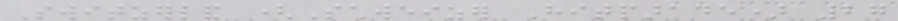Switzerland (Schweizer Hitparade) 27
